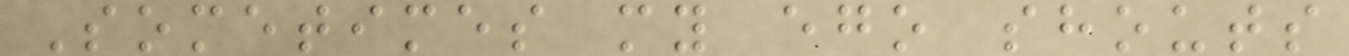Sometimes my ego shouts
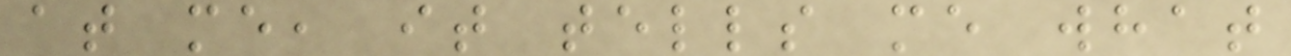at me, it tells me what
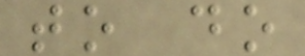to do
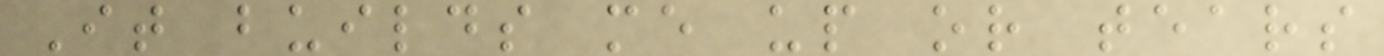It builds me up or tears
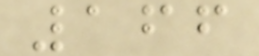166
